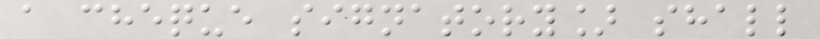a cheque signatory] shall
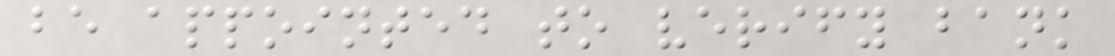be appointed to verify bank
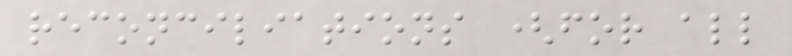reconciliations (for all
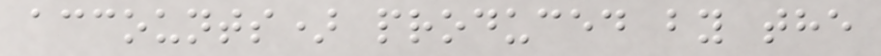accounts) produced by the
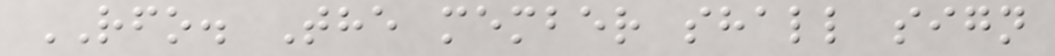RFO. The member shall sign
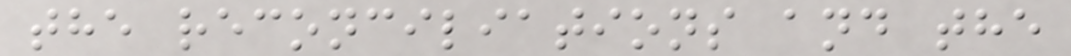the reconciliations and the
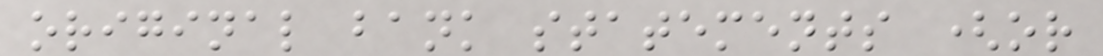original bank statements (or
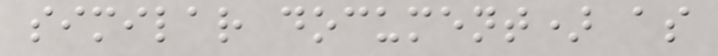similar document) as
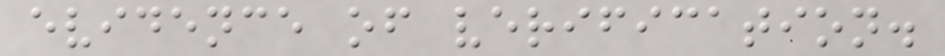evidence of verification.
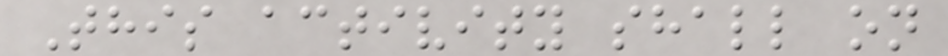This activity shall on
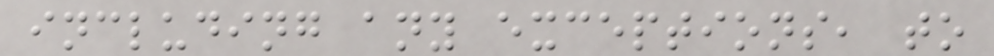including any exceptions, to
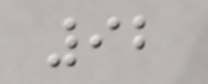92
